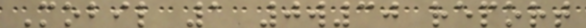Mobil 1 0w30 report
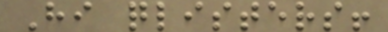Hi qlisters!
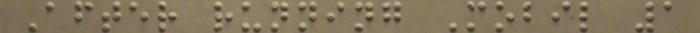After running Mobil 1
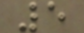5
